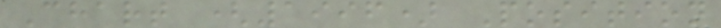Chart (1996) Position
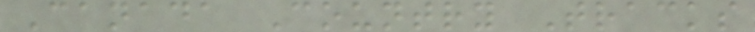Canada Country Tracks
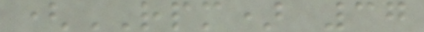(RPM) 37
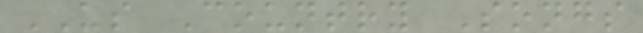US Country Songs
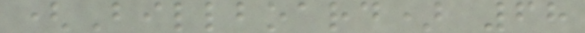(Billboard) 68
